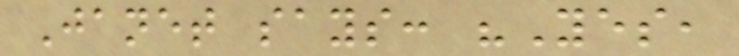Janet says: "Yes,
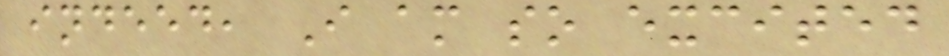indeed, I am so excited
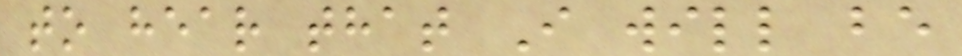to hear that I will be
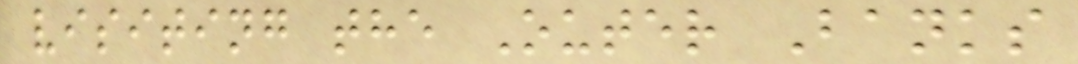visiting the Outer Banks
